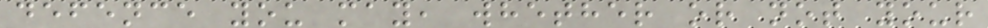defence you may, whether or not your
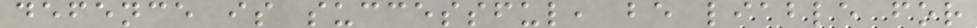defence is successful, be liable for
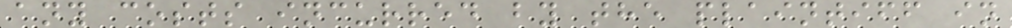any costs incurred by the plaintiff in
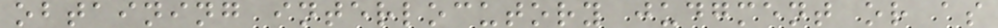obtaining interlocutory judgment or as
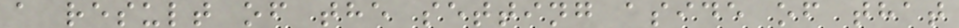a result of the setting aside of that
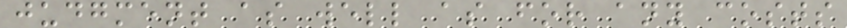judgment as well as for any costs
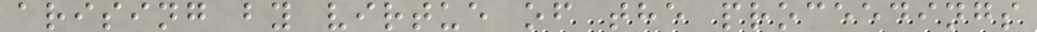arising by virtue of the proceedings
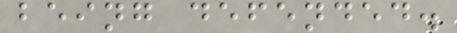being defended.
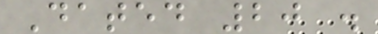Dated 20 .
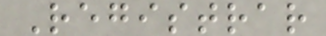Registrar
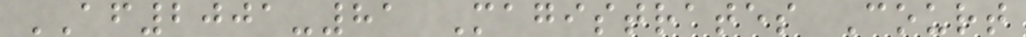AF2001-81 Magistrates Court
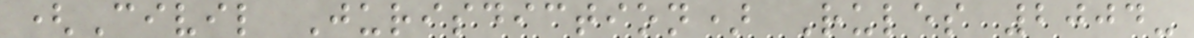(Civil Jurisdiction) Rules 2004-
